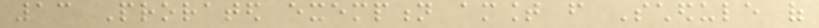13 Prorated exemption amount from Schedule of
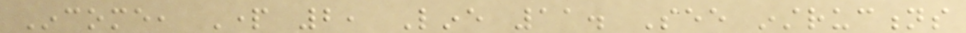Income, Part 2, Line 11. See instructions
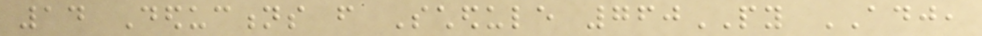14 Deductions from Schedule 760PY ADJ,
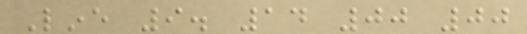Line 9. 14 00 00
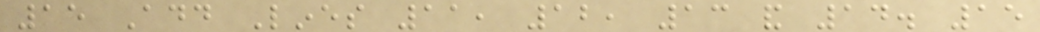15 Add Lines 11, 12, 13 and 14. 15
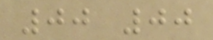00 00
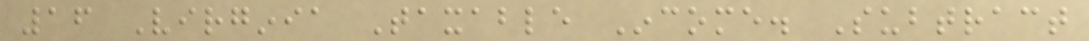16 Virginia Taxable Income. Subtract
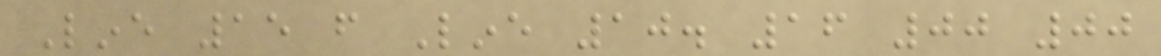Line 15 from Line 10. 16 00 00
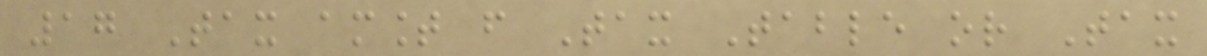17 Tax amount from Tax Table or Tax
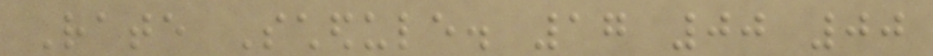Rate Schedule. 17 00 00
